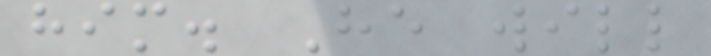him. He will
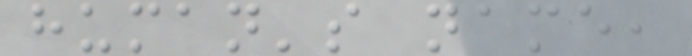human's name,
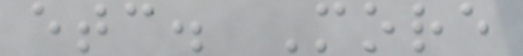etc. More
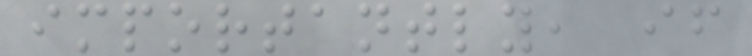importantly, if
